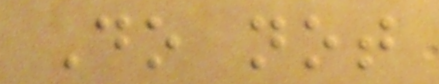Do not
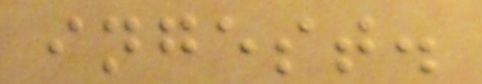ingest.
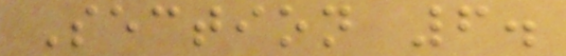Section 6.
